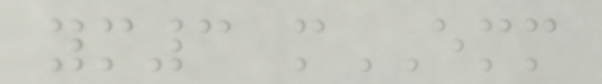ym3 mEMM
